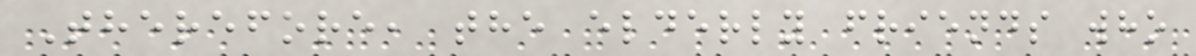Therefore, the elderly friends who
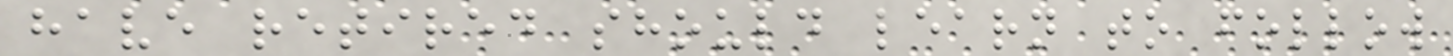have retired should learn to follow
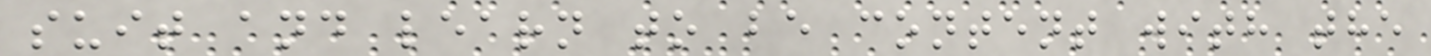suit and learn to be content with the
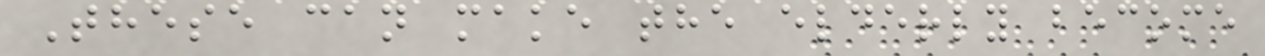These can make the elderly become
